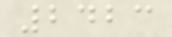2423
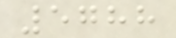5788
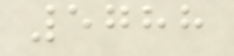5788
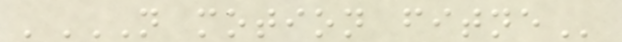'N MOTION FITNE
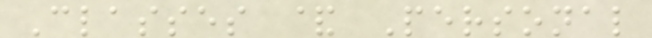Classes & Personal
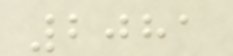2081
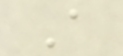A
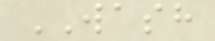WASH
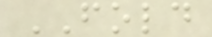FOLD
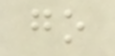go
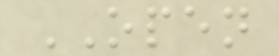OPEN
